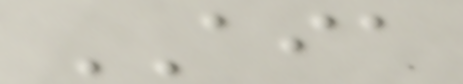AIA
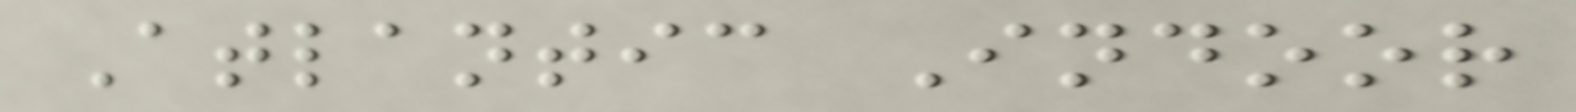Atlantic Indoor
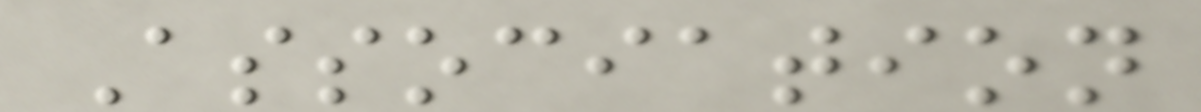Association
